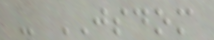- JSDOM
